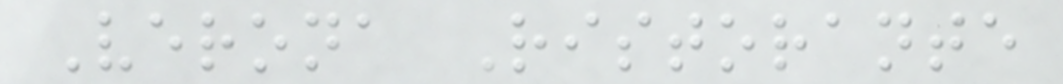Verona Ristorante
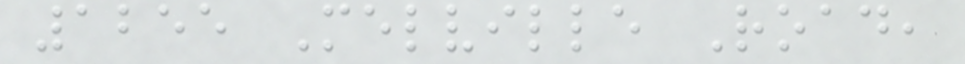1255 Melville Road,
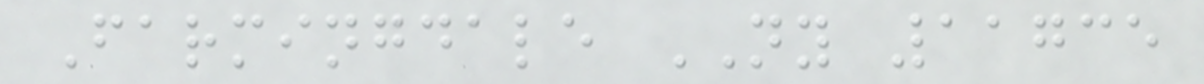Farmingdale NY 11735
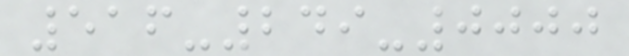516-249-0000
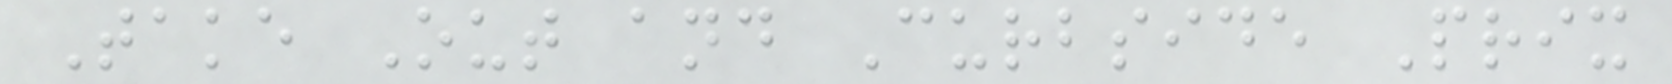Take Out and Curbside Prix
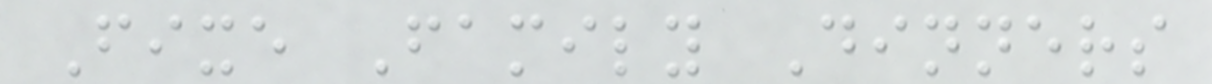Fixe Family Dinners
